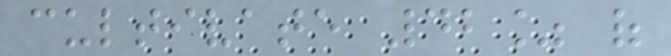cultivate 42% of
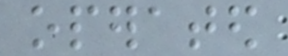operated
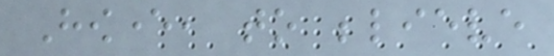However, to believe
